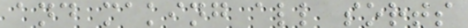and making all sorts
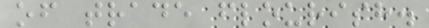of trade flourish.
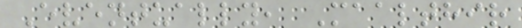Eventually, Maalthir
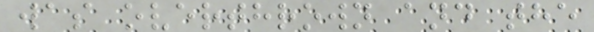was overthrown and the
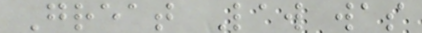Great Law was
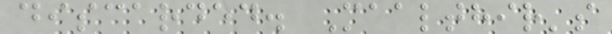discarded. Maalthir's
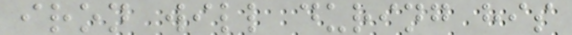iron will during his
